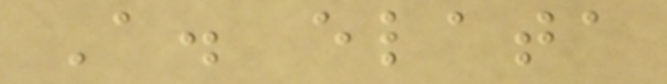A. elata
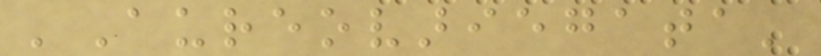'Aureovariegata'
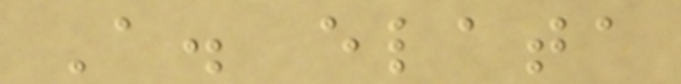A. elata
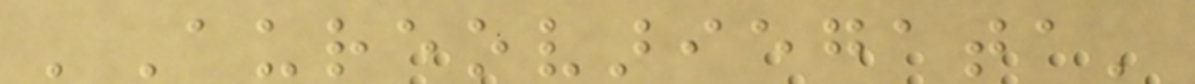'Aureovariegata'
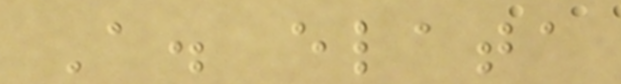A. elata
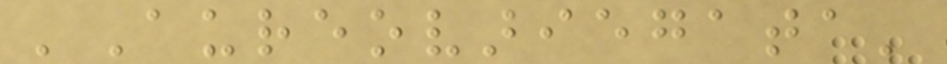'Aureovariegata'
